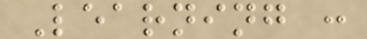Learning :
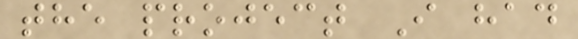the project I had
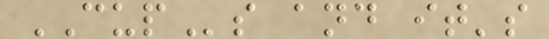CUPs and it's
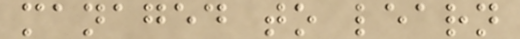managed to learn
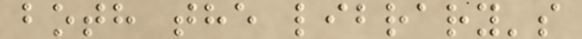both the library's
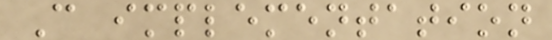C implementation
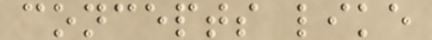concepts like
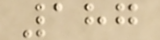187
